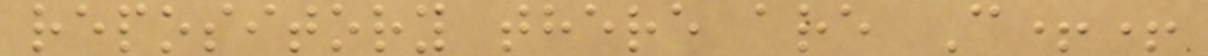repository there are C++
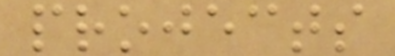projects
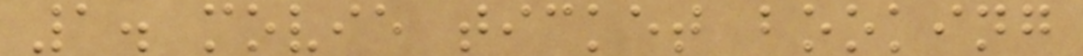1. movie ticket booking
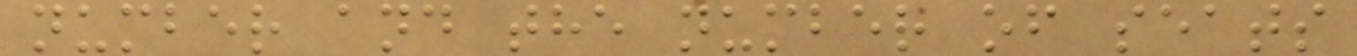number and the number of seats
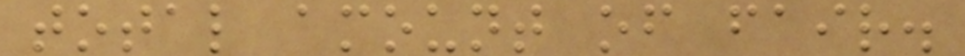total amount of fair.
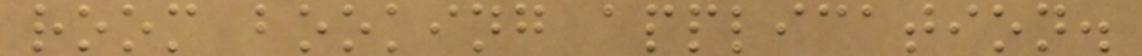room booking application.
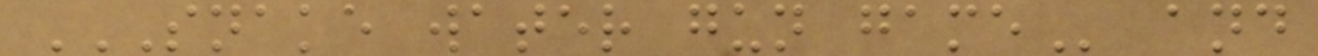SNAKE WATER GUN GAME and
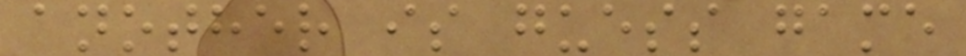another is guess game
